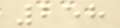258
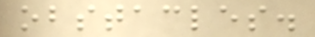obstacles.
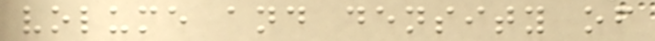volume and density of
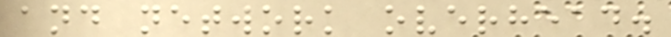and network overhead.
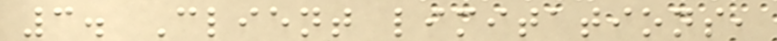3. Client limitations,
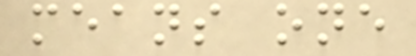means one
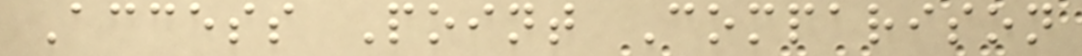Access Point Comparison
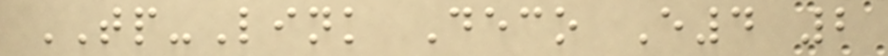TP-Link Deco E4 2
